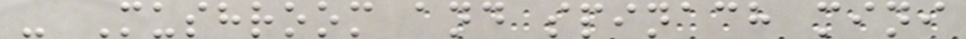- Mushroom and spinach mini
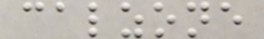calzone
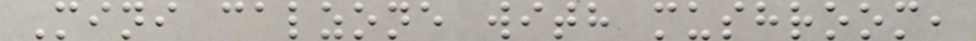Mini calzone with mushroom,
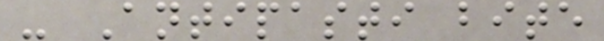- Antipasti bite
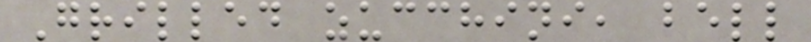Grilled zucchini, bell
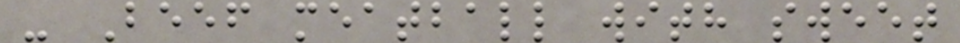- Beef meatball with sweet
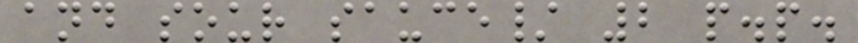and sour sauce/ 2 p.p.
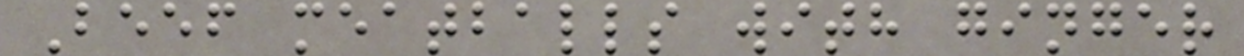Beef meatballs with ginger
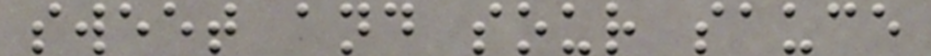sweet and sour sauce
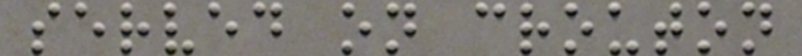served on crouton
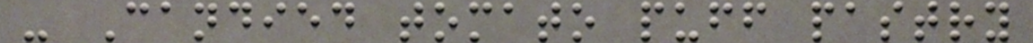- Candied tomato puff pastry
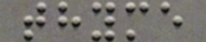thyme
